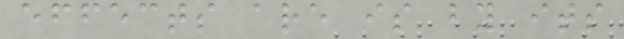effects are is by its
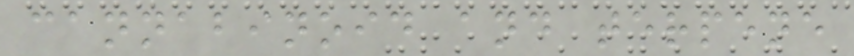cannabinoid and terpene
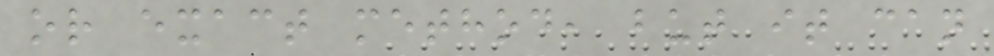or exact method, but it can
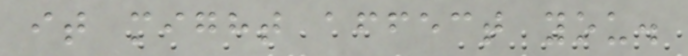it might affect you.
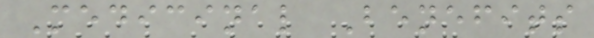Medicinal Benefits
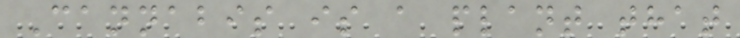Cannabis is a plant that
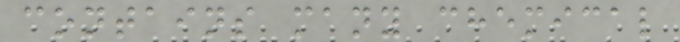contains many chemical
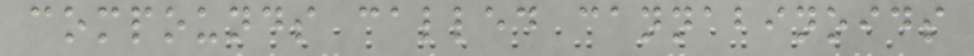compounds called cannabinoids
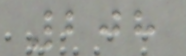208
